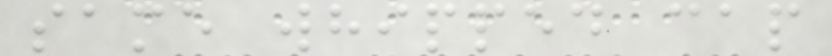same whipped cap
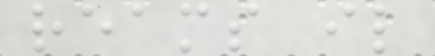reams il
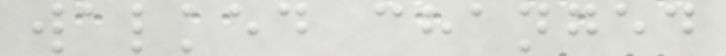walked changed
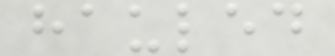hauled
